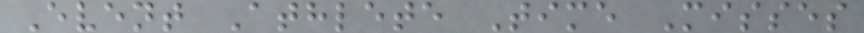Event Athlete Time Misses
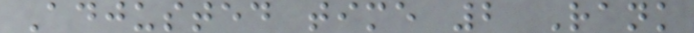Adjusted time 2 Rank
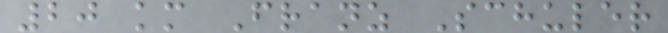20 km Franz Schuler
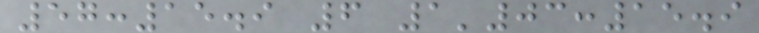57:15.9 6 1'03:15.9
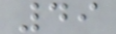49
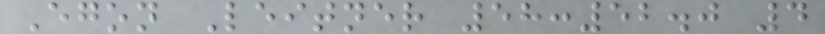Egon Leitner 58:52.0 4
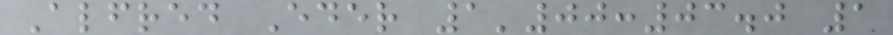Alfred Eder 1'00:03.0 1
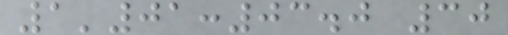1'01:03.0 30
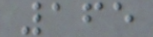165
